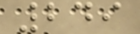249
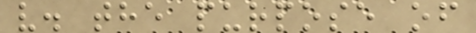v. the purpose of
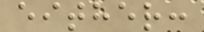either:
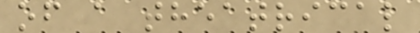of a theatrical
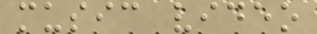music video
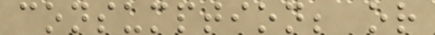consumption; or
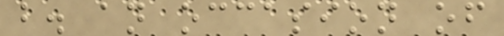b. an occasion of
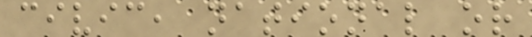civic, national or
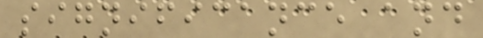significance and
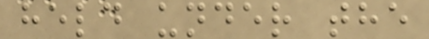held under the
